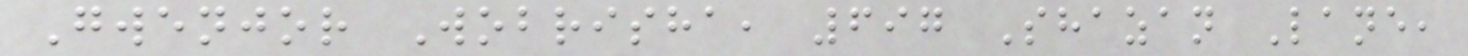Gwenjor Wobrisha, 697 Shazan Lane,
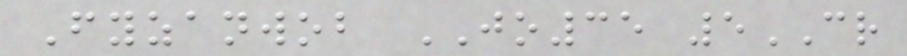Fyzanwob JO35 5CR
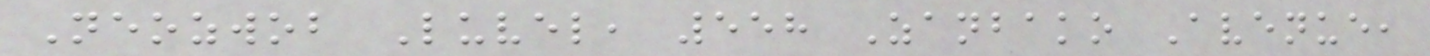Neozwob Luvel, 558 Zanbako Avenue,
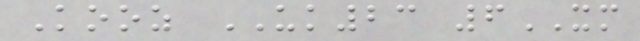Kooz UK23 6XM
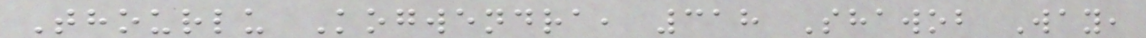Thourlu Kogwendra, 318 Shawob Way,
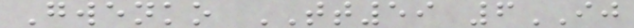Gwenko TT59 6IJ
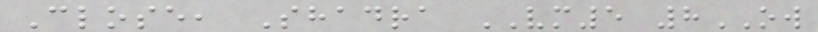Close, Shadra VM5 8OW
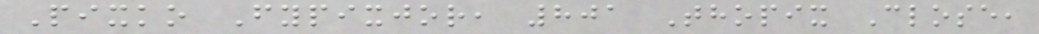Pixko Fypixjor, 801 Thopix Close,
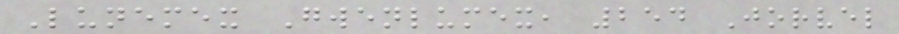Lunemex Gwenlumex, 254 Jorvel
